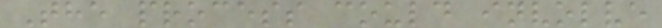The process could involve
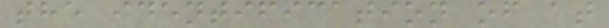the identification of at
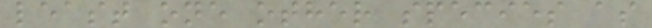least one other species as
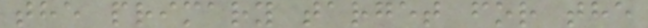the primary target for the
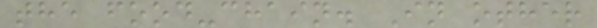the food-chain. In other
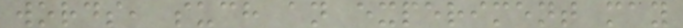words, such an experiment may
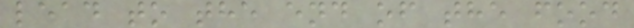lead to the end of the food
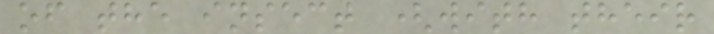of the insect (with their
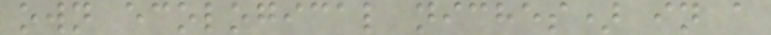own ecological niches) in a
